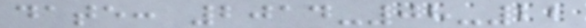date: 2014-08-22
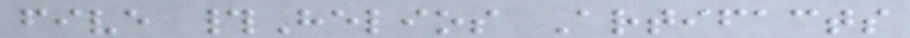five #Helios Artifacts
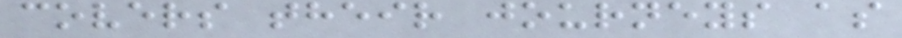covers their journeys as
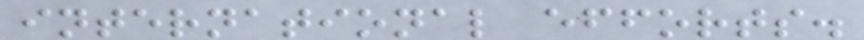international efforts.
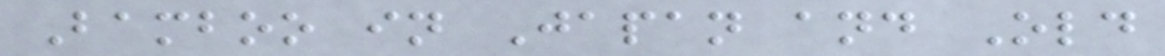Bamboo in Japan and Old
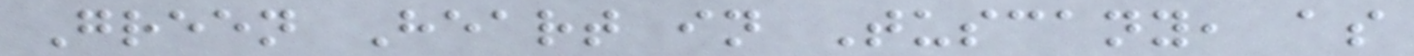Green Heart in Tuscany, as
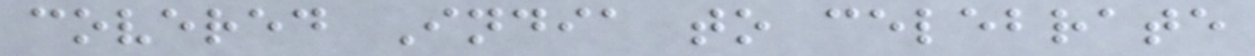covered India to celebrate
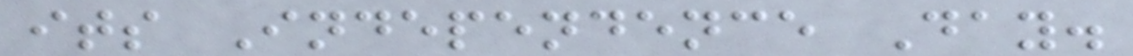its Independence Day.
